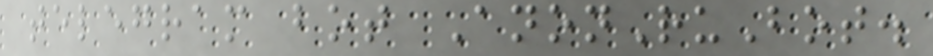telegram bot AnonRuBot.
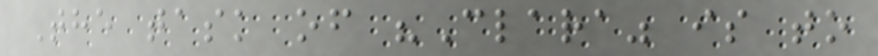The task of "Clara" is to
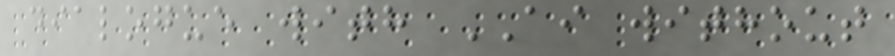dialogue with AI without
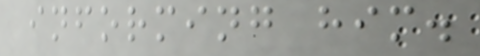informing him.
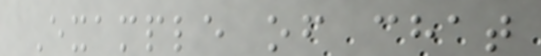Example of chat
